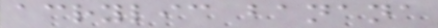acrylic banana
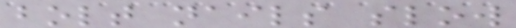bolt nails slow
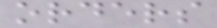orders
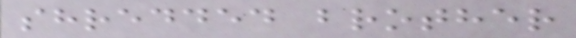shredded brother
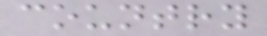country
